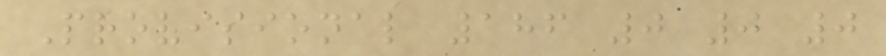Provisional 186 0 0 0
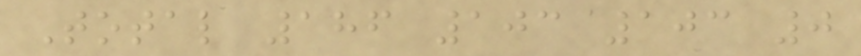Total 186 103 103 0
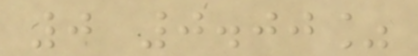0 0.00%
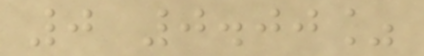0 0.00%
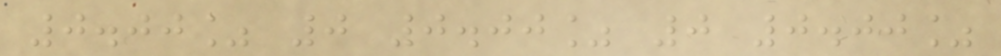0.00% 0 0.00% 0 0.00%
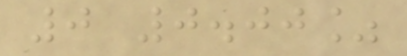0 0.00%
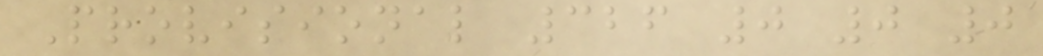Provisional 326 0 0 0
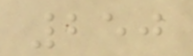250
